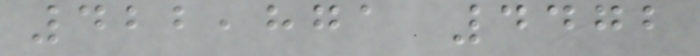422,871 4472
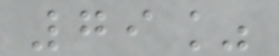79%
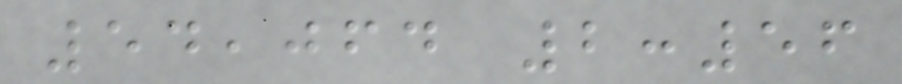54,064 2:56
